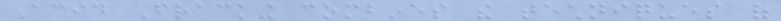Acid Fracking combines the techniques of
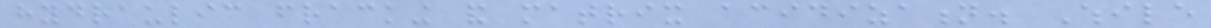hydraulic fracking and matrix acidization. While
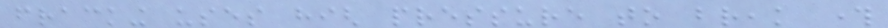fracking uses high pressure to break through
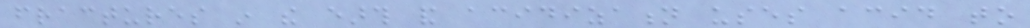fractures in the earth and acidization uses acid to
